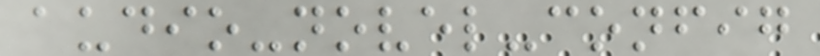audio-novel-config
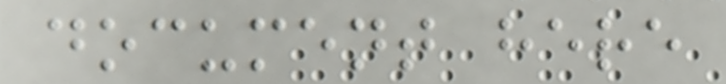document here
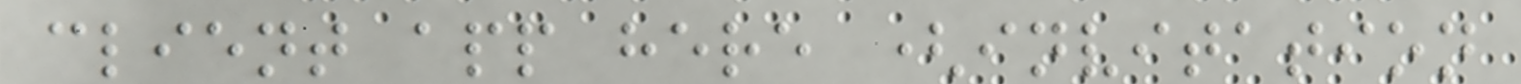client app here (invitation
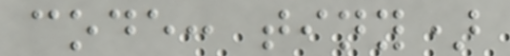code: tiny)
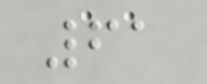61
